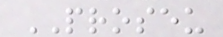PROSEU
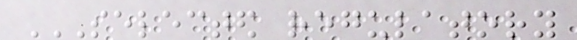SELECTED REGULATORY
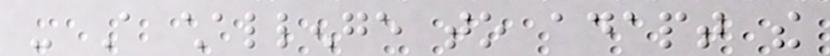- A challenge to adapt the
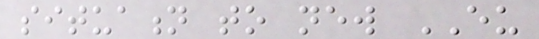situation to new EU
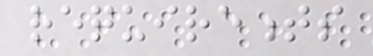requirements
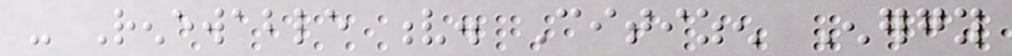- Renewable v. Citizen Energy
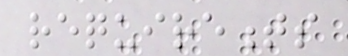requirements
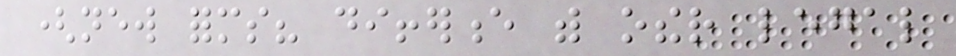(new forms? difference with other legal
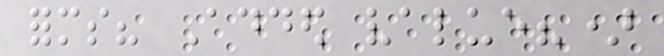forms? Added value?)
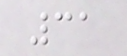31
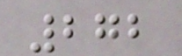272
